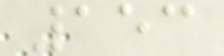153
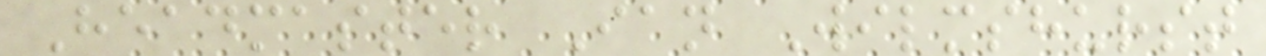Headmaster Ian Wilmshurst
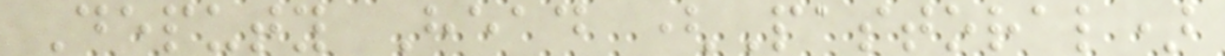Deputy Head (Pastoral)
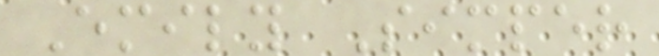Emily Simper
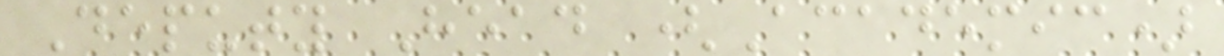Deputy Head (Academic)
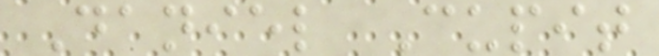Daniel Cupit
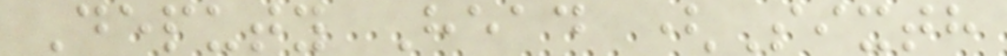Deputy Head (Sixth
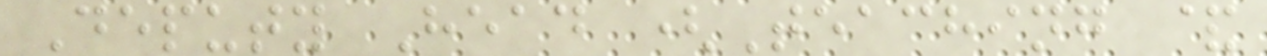Deputy Head (Teaching &
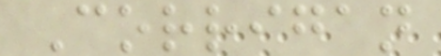Corrigan
